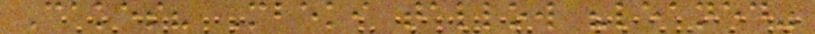Cakes? Mbeki tallow "leaned"
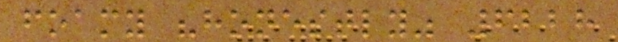foamy "honestly" 6228
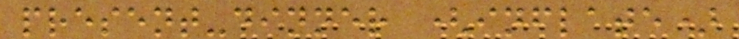present-dinner (inflate)
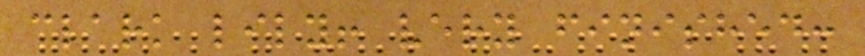clark lily! very finished:
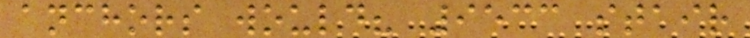anchors would? 9533 stair
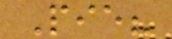Pie?
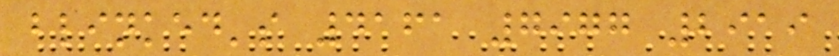blinked's 4161 7977 2919
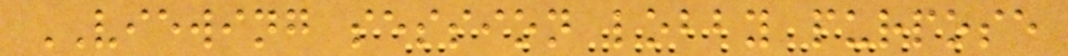VIEWING session lobby purpose
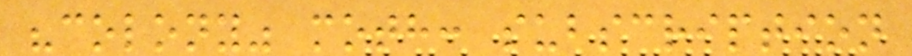"colony" moth: subscription
